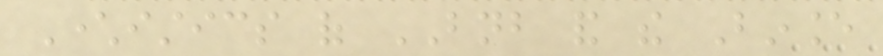Characteristics of BNB and the Binance
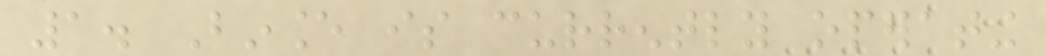1. Binance is currently operating
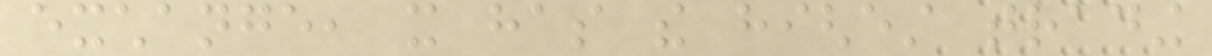exchange, it has the highest trading
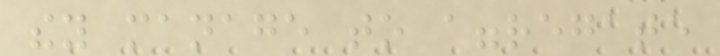they manage to aggregate
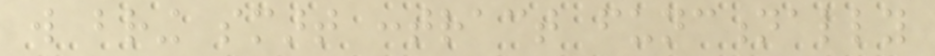will bring smart contract functionally
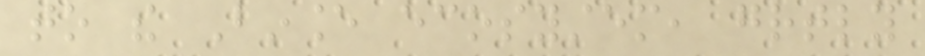to the Binance ecosystem, greatly
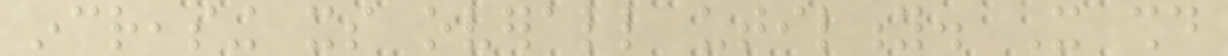increasing its overall utility. It should
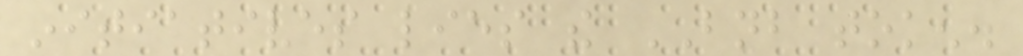initiatives lies the BNB token.
